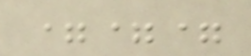===
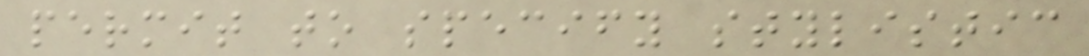permit to specify stylistic
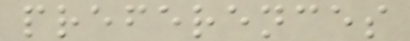preferences
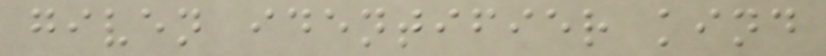given identifier kind
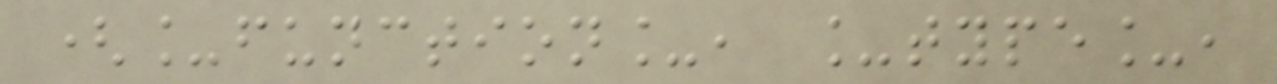(_function_, _type_,
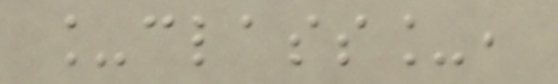_class_,
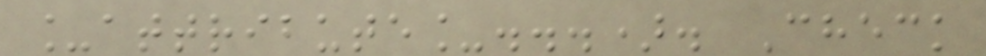_attribute_...). Check
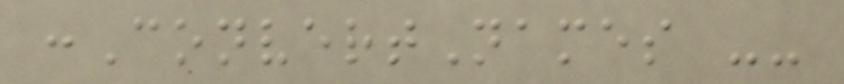:ConvertNames --
